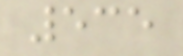535
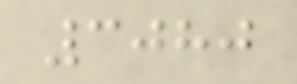3080
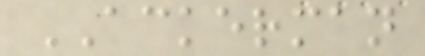ACKERMAN
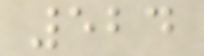524
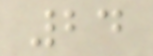24
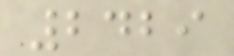2429
